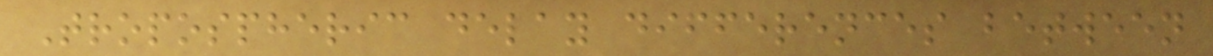Tropospheric delay differences between
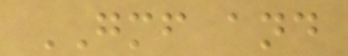GMF and
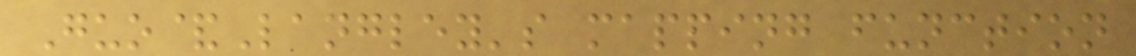Guo&Langley's mapping function
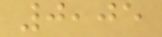0,05
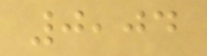0,04
